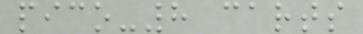pico-8 carts
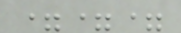===
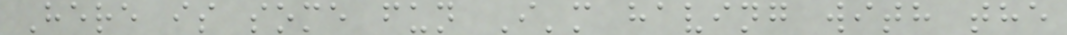Here is some fun I'm having with the
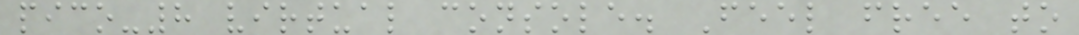pico-8 virtual console. Feel free to
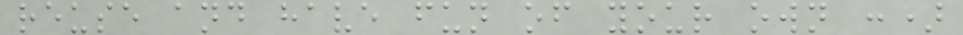reuse and have fun of your own :)
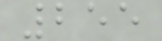255
